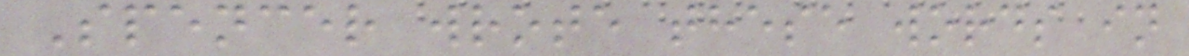Spencer wrote these words in
